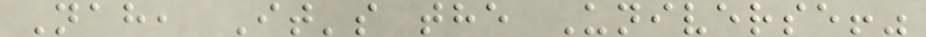Nah, It's the Universe!"
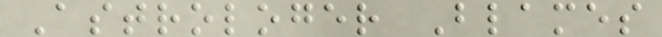Astrologer Blames
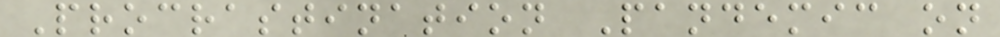Procrastination Pandemic on
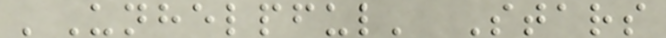'Unhelpful' Stars
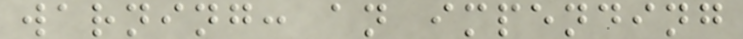warning: an impending
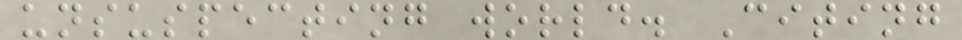unsuspecting world. Citing
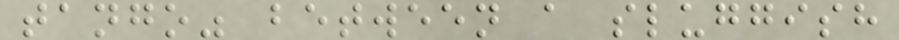tango" between a sluggish
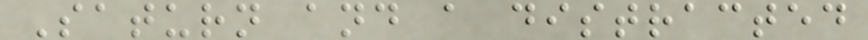Saturn and a distracted
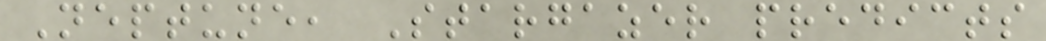Neptune, Stargazer predicts
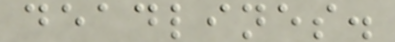deadlines.
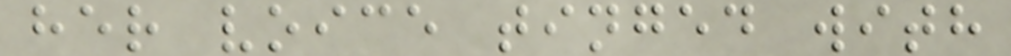her voice tinged with
